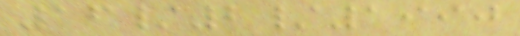16/2/1990
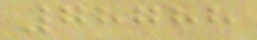78788
